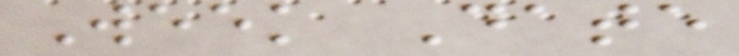Week Date
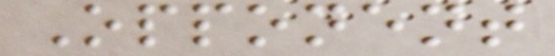Opponent
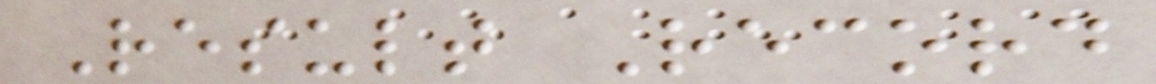Result Record
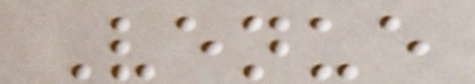Venue
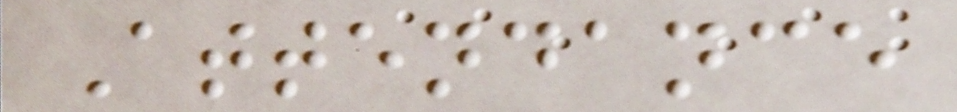Attendance
